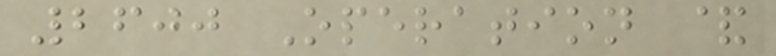2600 Operation &
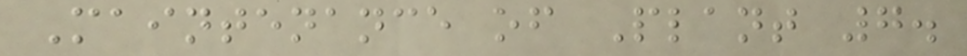Maintenance of Plant 7.
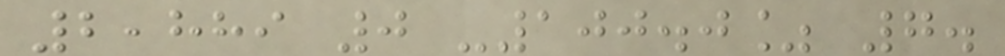2,889 0 -100.0% 7.
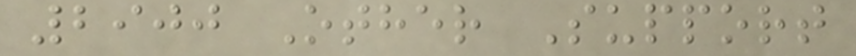2900 Other Support
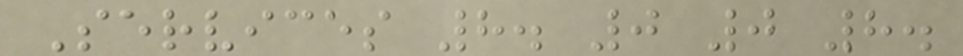Services 8. 0 0 8.
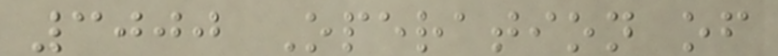3000 Operation of
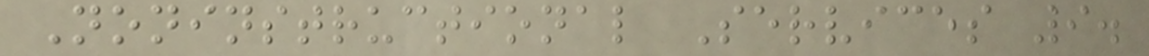Noninstructional Services 9.
